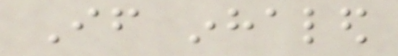If inhaled
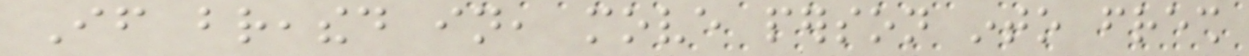If breathed in, move person into fresh
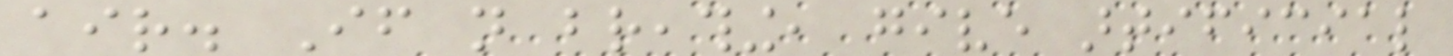air. If not breathing, give artificial
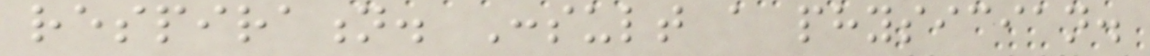respiration. Consult a physician.
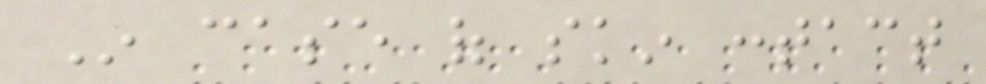In case of skin contact
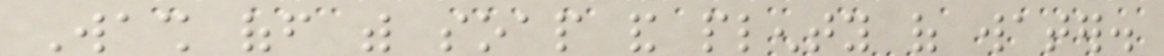Wash off with soap and plenty of water.
